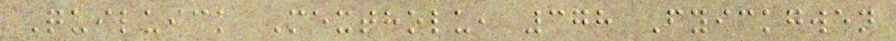Quiluick Mextholu, 378 Fyickgwen
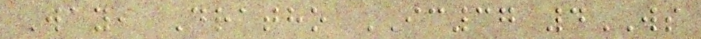Way, Dratho IC37 4WS
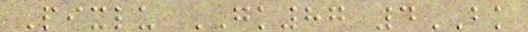Pixlu GK87 4BK
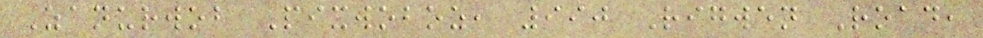Zanurwob Pixwoboz, 990 Rigwen Road,
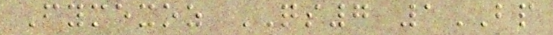Fymexoz QS7 1BP
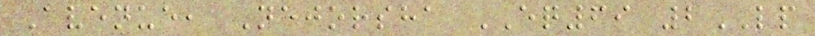Avenue, Nejorsha EQ69 2LP
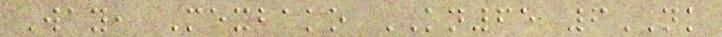Way, Mexbako KN65 6NK
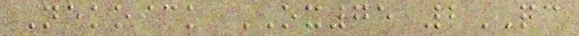Nekoick OX75 2QC
